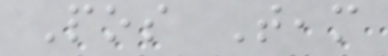Pos Team
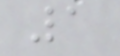1
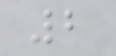2
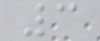3
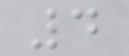4
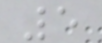5
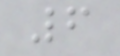6
